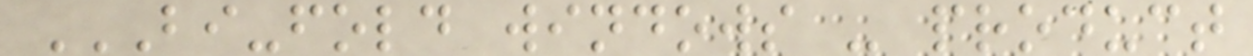BI-FOLD WINDOWS - PRODUCT
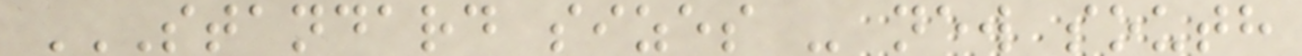STANDARD SIZES - NEW SOUTH
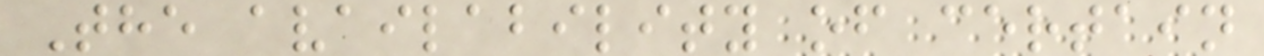The availability of certain
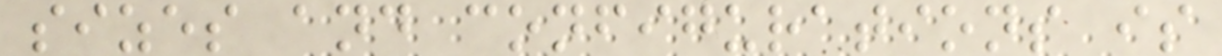sizes and configurations is
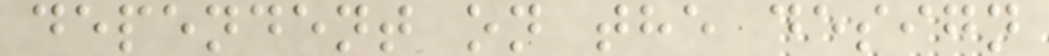dependent on the design
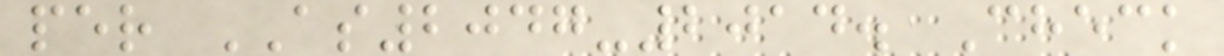per AS2047-2014. Check
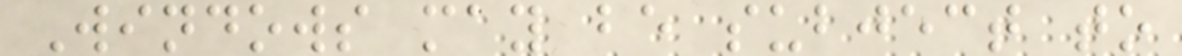Windows may be subject to
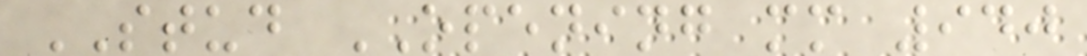STUD OPENING mm 940
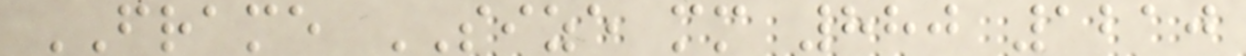FRAME SIZE mm 880 1210
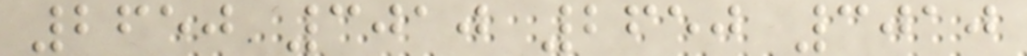2650 3010 2650 3010
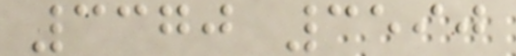3370 3590
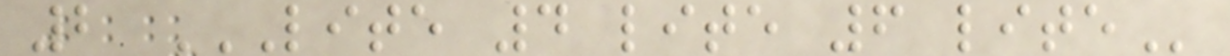2 LITE 4 LITE 6 LITE
